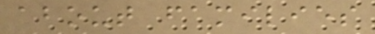about families
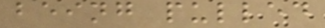being pulled
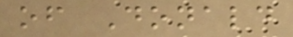of Donald
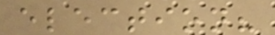election?
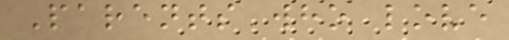Parents who love
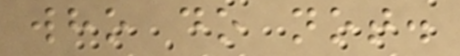who do not.
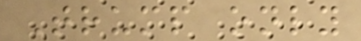Trump only
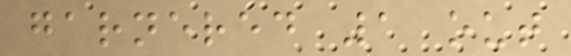garnered 1 out
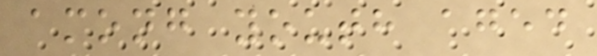among youth aged
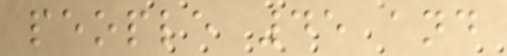people 45 and
